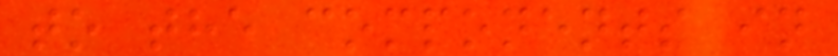to the components in
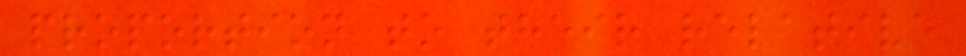proportion to their relative
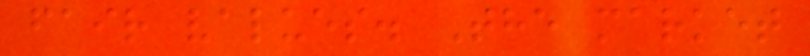fair values. The market
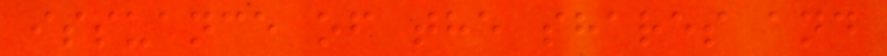issuance of the shares and
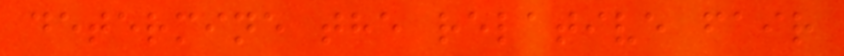determine the relative fair
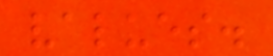values.
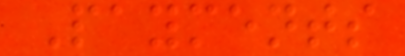Payments
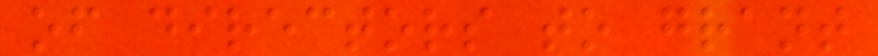of directors to grant
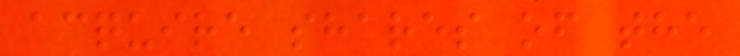acquire shares of the
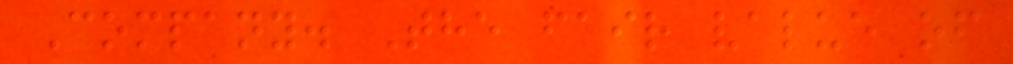Company. The fair value of
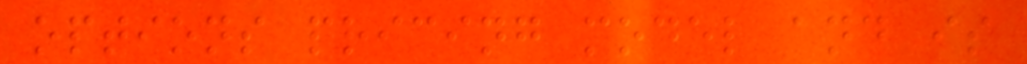options pricing model and is
